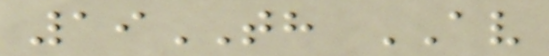19TH AV
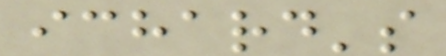ichard's
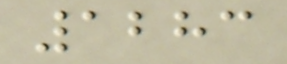1283
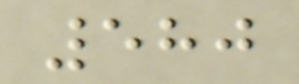580
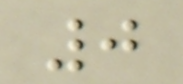0
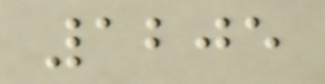1205
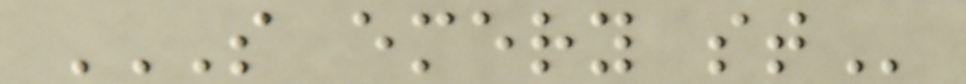S EMERY ST
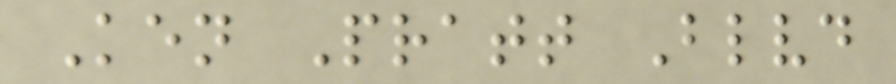Ken Pratt Blvd
